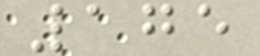175
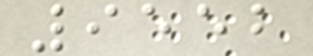9552
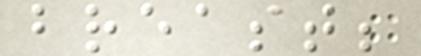breast;
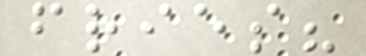fries?
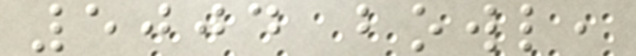5004 bowl,
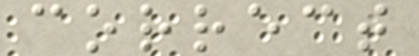correct
